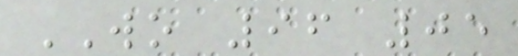WO 96 05
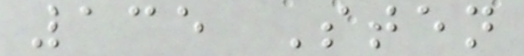135 Sten
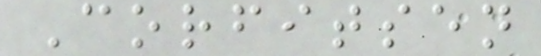Corfitsen
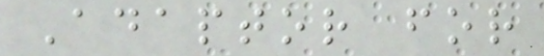Adaptor for
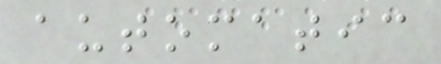automatic
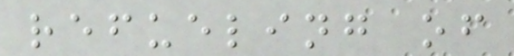refueling of
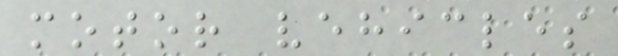motor vehicles
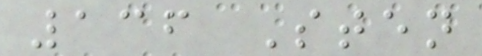136 Sten
